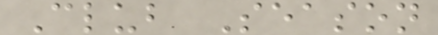Club Season
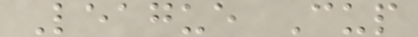League Cup
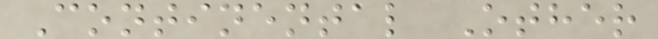Continental Other
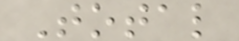Total
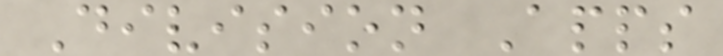Division Apps
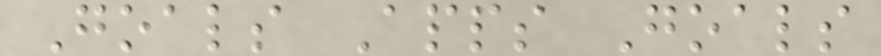Goals Apps Goals
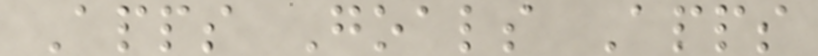Apps Goals Apps
